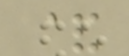&
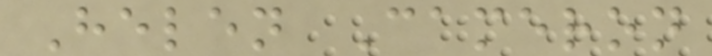Helen Cameron
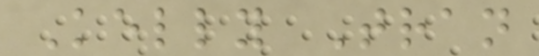Kelly Tran
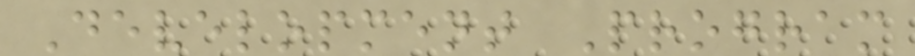Development Program
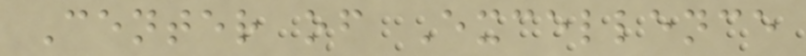Center of Excellence
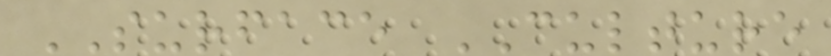SURFACE CULTURE
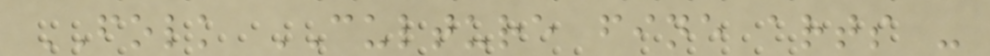FOLK CULTURE fine arts -
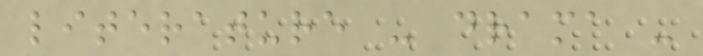literature - drama -
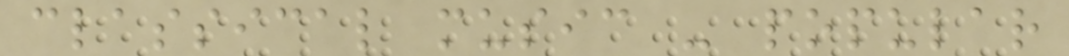classical music - popular
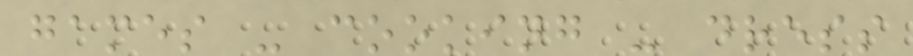games - cooking - dress
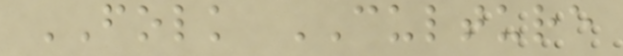FOLK CULTURE
